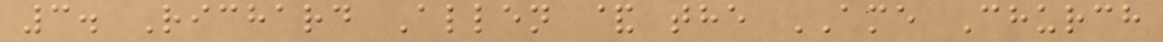3. Richard Allen & the AME Church
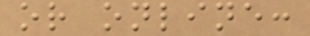or online:
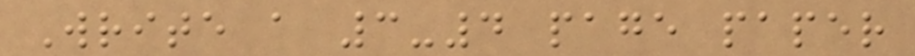Write a 3-4 page paper
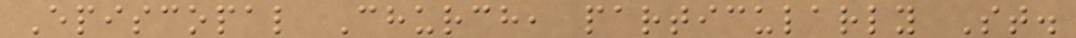Episcopal Church, particularly St.
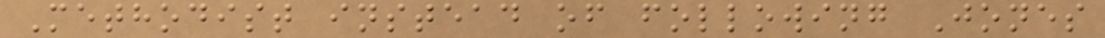Methodist instead of following Jones
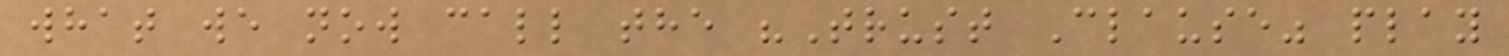what we now call the "Trust Clause" play
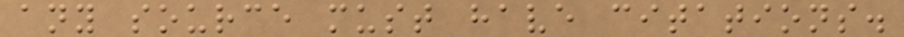any source must have citations.
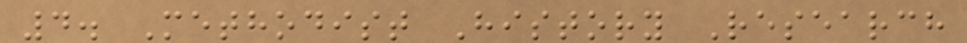4. Methodist History Research
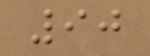90
